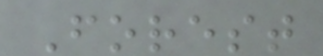Forest
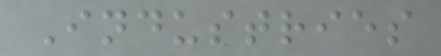Industries
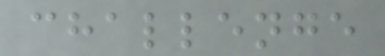challenge
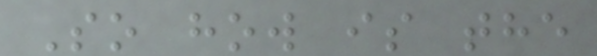So how is the
